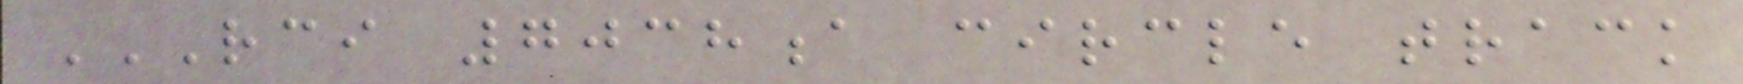RCI 7038A CIRCLE TRACK
